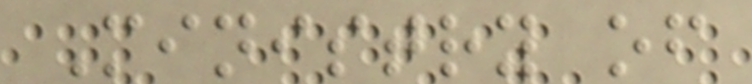Ministry of
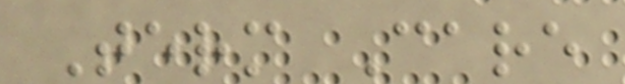Term Care
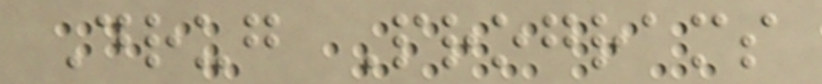Drug Programs
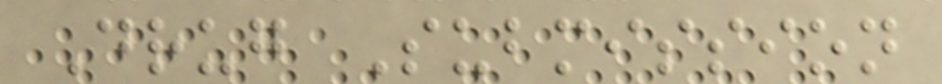Drug Submission
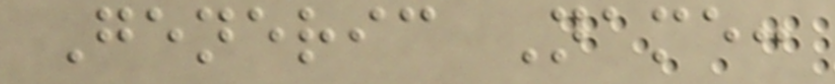Generic Name:
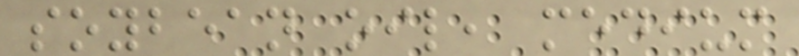soybean oil, medium
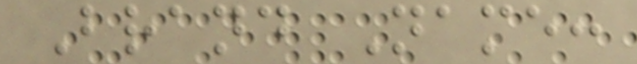Brand Name:
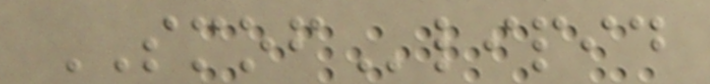SMOFlipid
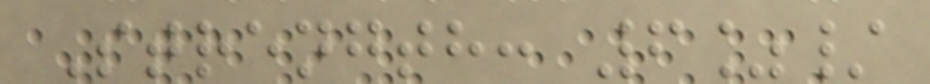Strength: 6%/
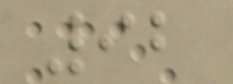92
